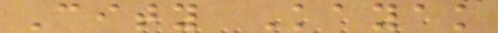City Kayak
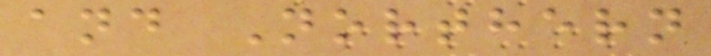and Northern
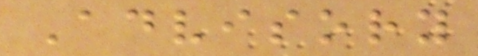Advisory
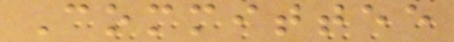Committee
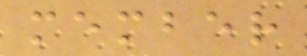member
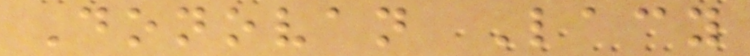Donovan Lacy
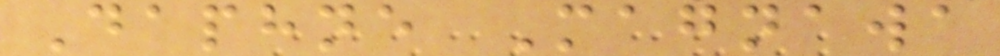Daphne Magnawa
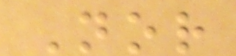Nor
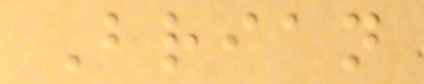Brian
